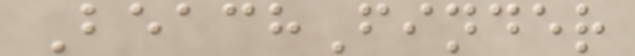BeachFinder
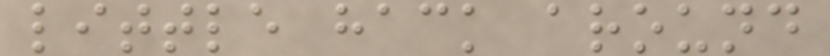little hack around
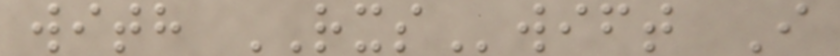with RXSwift I
